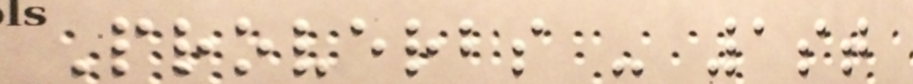Proverbs - 1st
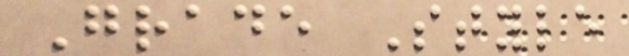Grade Style
